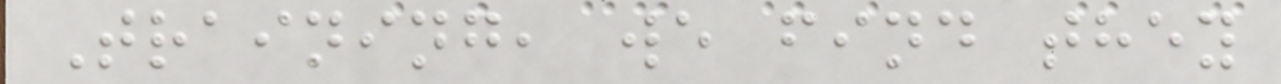Training, we find they
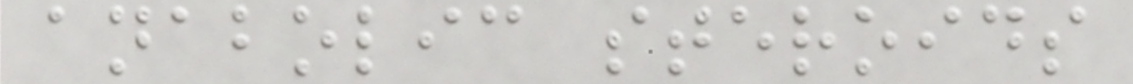anabolic steroids
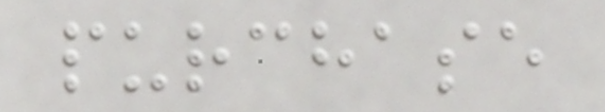purchase
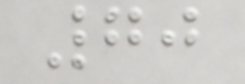70
